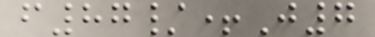f87/+J7
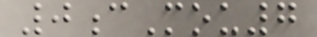0cMou7
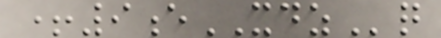+9eXDZq
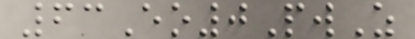63Eo0PwZ
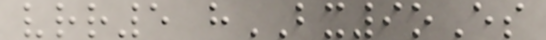vrr5 hBX9oEs
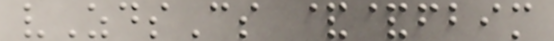vZdsCs &&fbim
